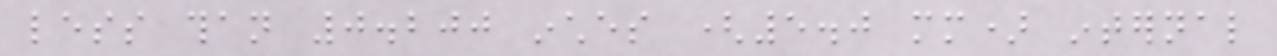less than 0.200 inches (5.0 mm) internal
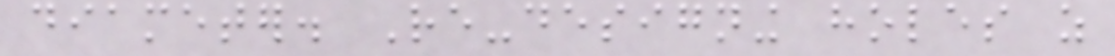diameter. Re-designing holes as
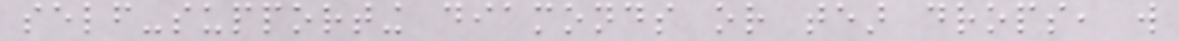self-supporting diamonds or tear drops, will
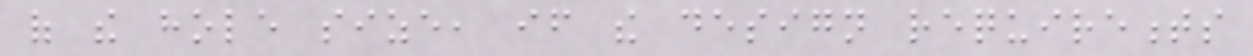of the hole size, if the design requirements
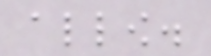allow.
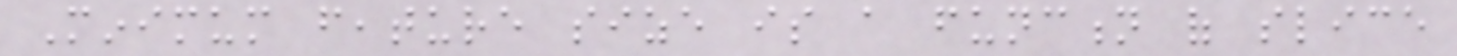Minimum feature size is a function of slice
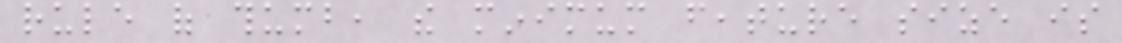rule of thumb, the minimum feature size is
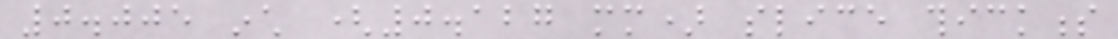0.005 inch (0.127 mm) slice thickness
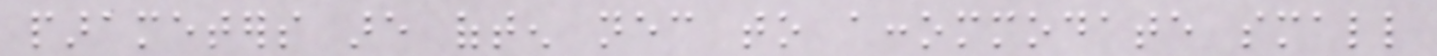parameters are often necessary to accommodate small
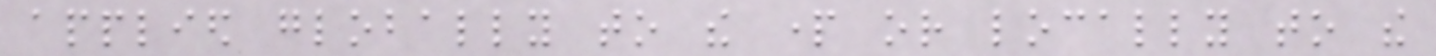applied globally to the part or locally to the
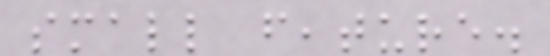small feature.
